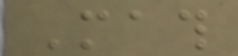Math
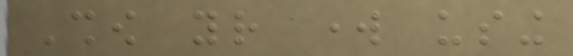Show your work using
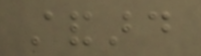standard
